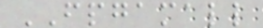FPGAMALL
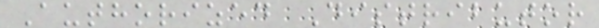Authorized Distributor
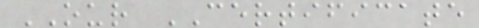OUR CERTIFICATE
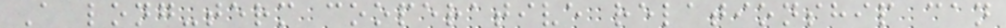A long-term cooperative relationship can
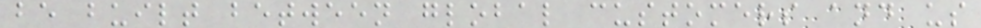be built between global customers and us
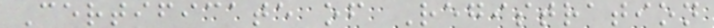Certificate of Registration
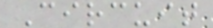Circuit
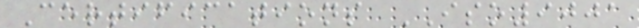Certifications ISO9001
